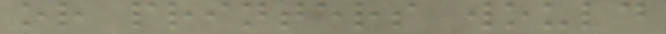or printers would
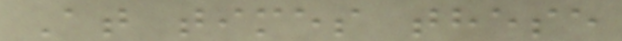At times these
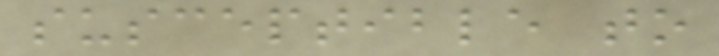susceptible to
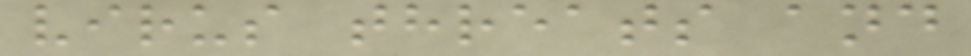virus threats and
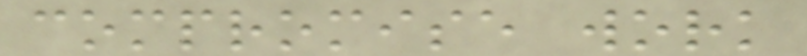compromise work
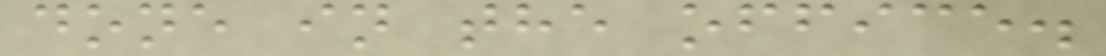done in the office.
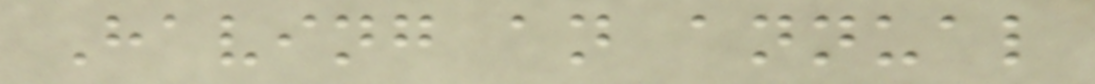Having an annual
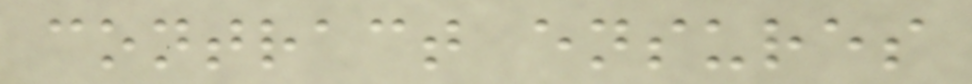contract ensures
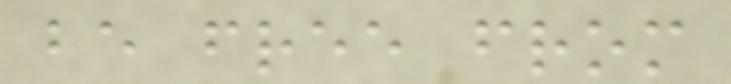be free from
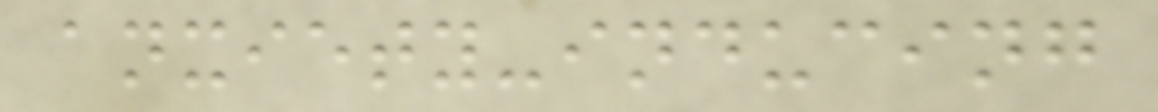anxiety-inducing
